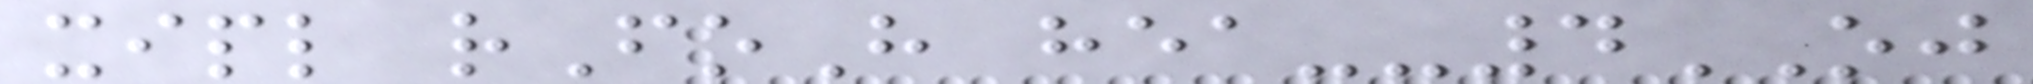xipl rFoH hea--4OJ
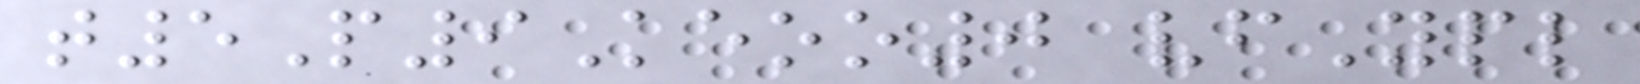t5P9Keoo0 vfYpl
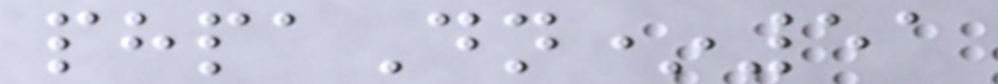phpaDn*51
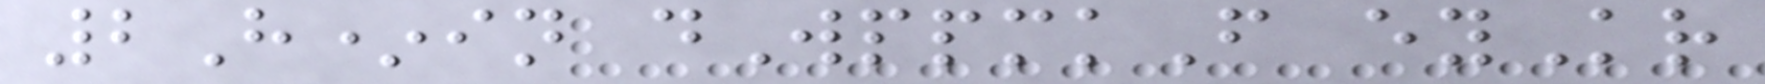2H*in dWppmkF eyKr
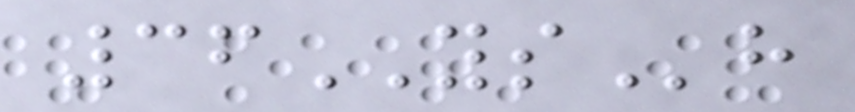36YSh
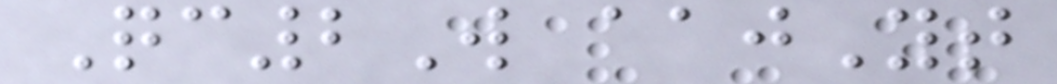Qc2W aajYt
